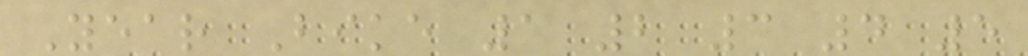Year Bike 1 2 3 4 5
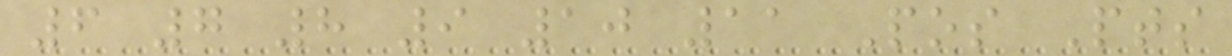6 7 8 9 10 11 Pos Pts
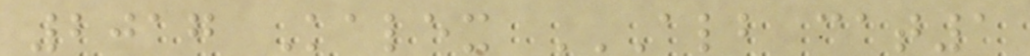2017 Kalex ALB CAT1
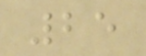25
